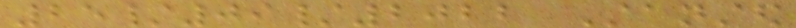25/09/2022 Stansted
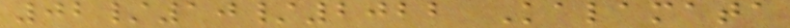02/10/2022 Kalamata
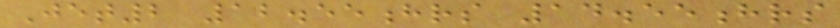Jet2 12.55hrs 14.55hrs
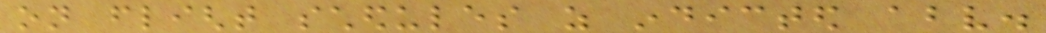on flight schedules as indicted above.
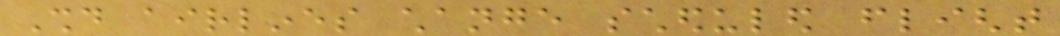Should airlines change scheduled flight
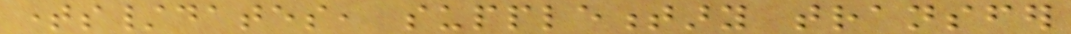times/dates, supplementary transfer
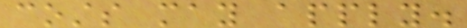costs may apply.
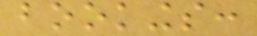bookings:
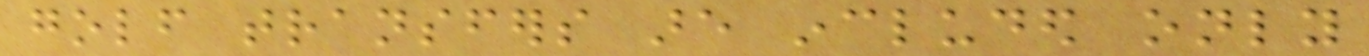golf transfers are included only
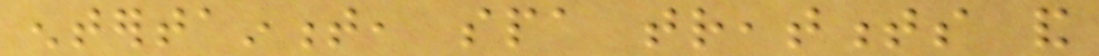entertainment, spa treatments and
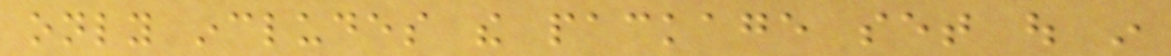only includes the package set out in
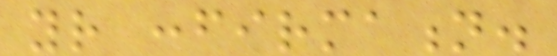your confirmation.
